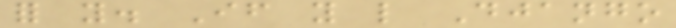for you. If you like Django
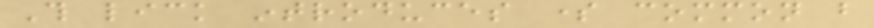This lick introduces some common but
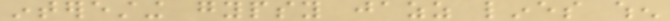interesting gypsy jazz lines when
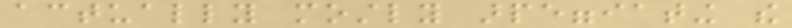actually mostly arpeggiating the
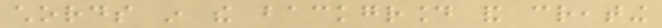chords in the background and creating
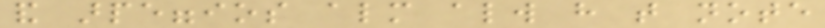and arpeggios almost always have that note
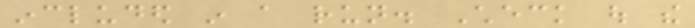included in a run. Check out the
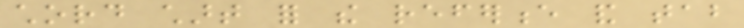chord chart for the reference and tab
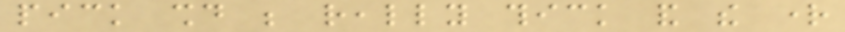pick should be really thick and the right
